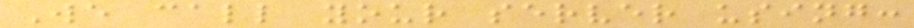We call your server using:
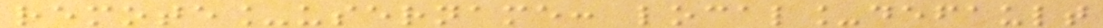remote_username: local_default
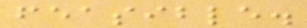feasible.
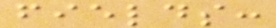fields:
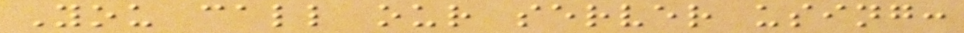You call our server using:
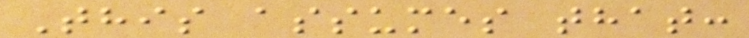This assumes that:
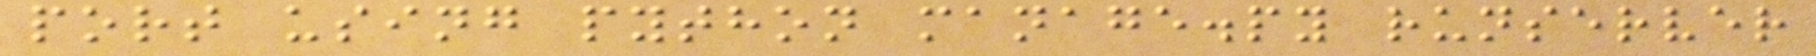port using python manage.py runserver
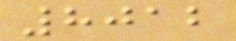8012
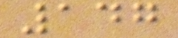147
